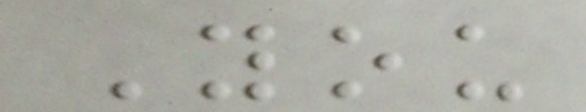You
